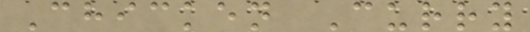Chicken Curry
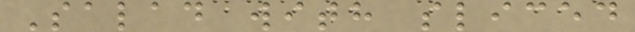Salad with sliced
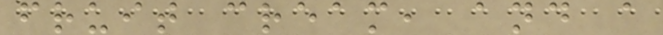fruit cream, and a
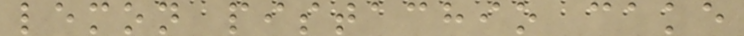lemon pistachio cake
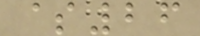$26
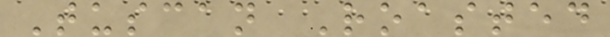Tuscan Roasted
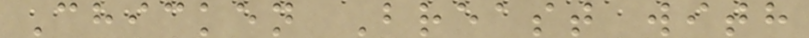Chicken Breast with
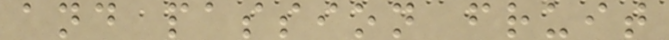and passion fruit
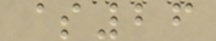$26
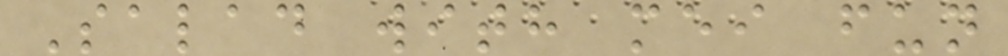Salad with mei fun
